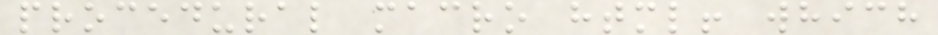procedural macro html! which
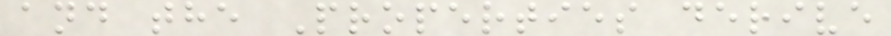and the Properties derive
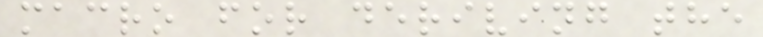macro for deriving the
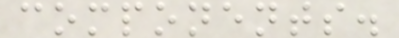components.
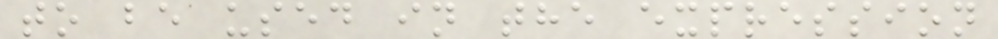to be used in the expression
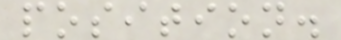position.
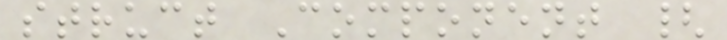struct Component {
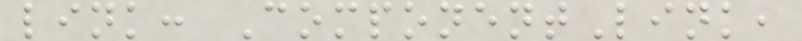link: ComponentLink,
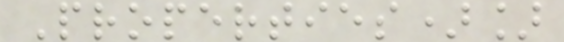Properties)]
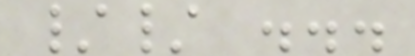// ...
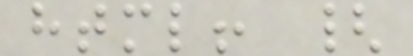html! {
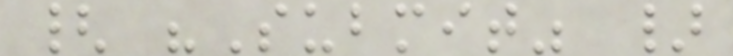{ "Submit" }
